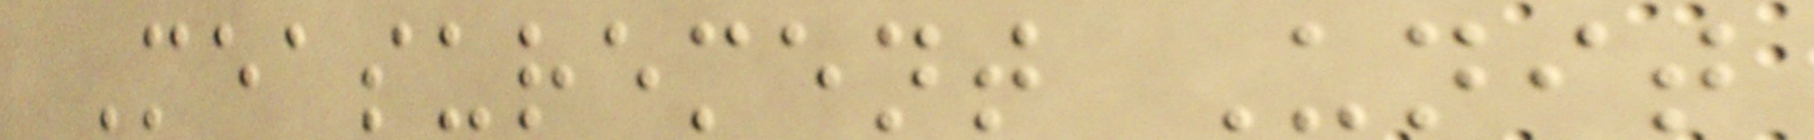Measurement Unit
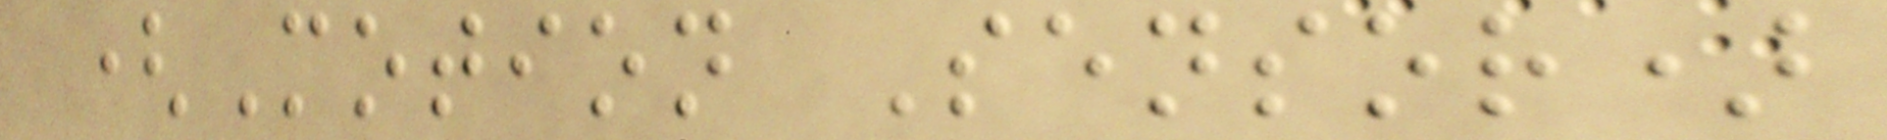(Motion Sensor)
